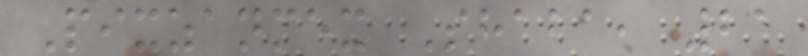Pixzanmex Shaba, 21
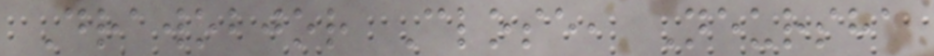Drawobjor Close, Neursha
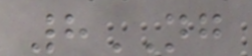8NG
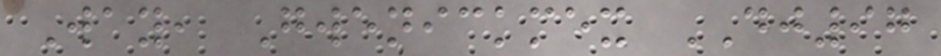Way, Gwenickmex DJ97
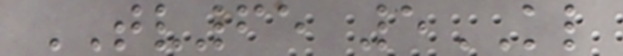TV65 5KL
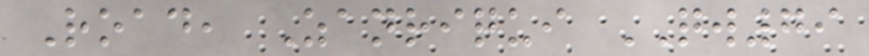Road, Zanriqui QW79
